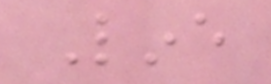Line
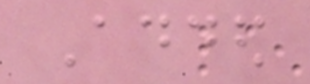Added
